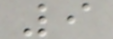9
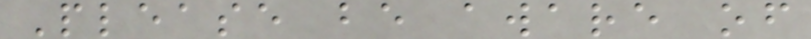Please be aware of
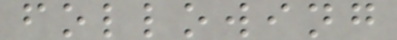following
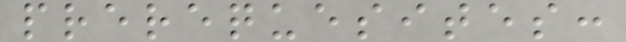prerequesites:
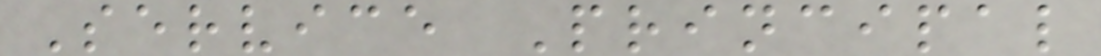Service Principal
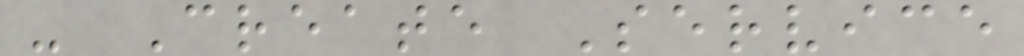- Create Service
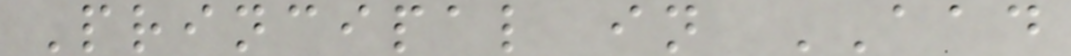Principal in AAD
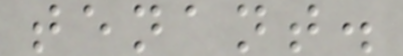tenant.
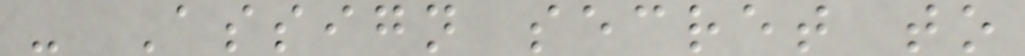- Assign secret to
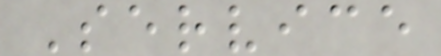Service
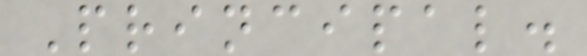Principal.
